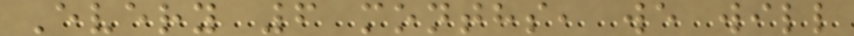Every 6 months, we will
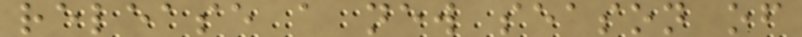release a new season of
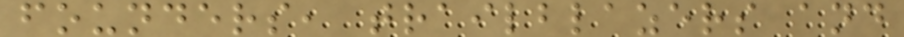founders, trailblazers and
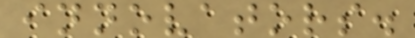innovators.
